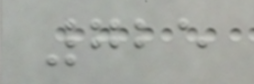725
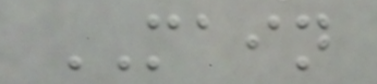MAIN
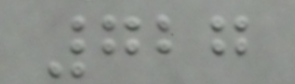727
